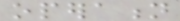operation
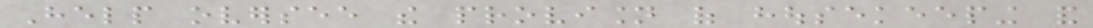Help oversee the provision of housekeeping and
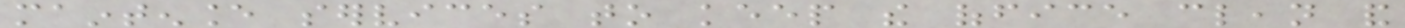maintenance services to keep the office clean and
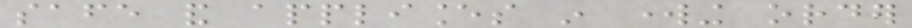safe and appliances in working order
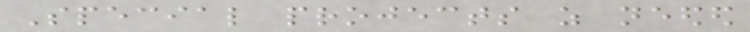Special projects as needed
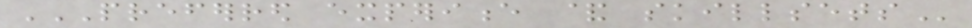PREFERRED EXPERIENCE & SKILLSETS
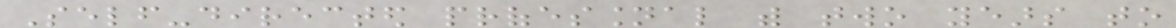Self-directed professional with two years to
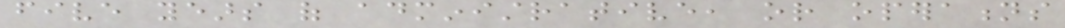five years of administrative, or operations
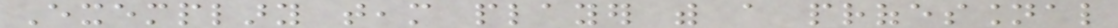Exemplary team player with a professional
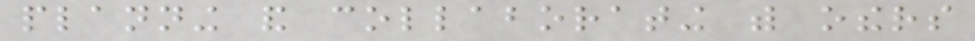planning and collaborating with others
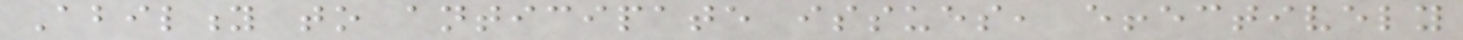Ability to anticipate issues, effectively
